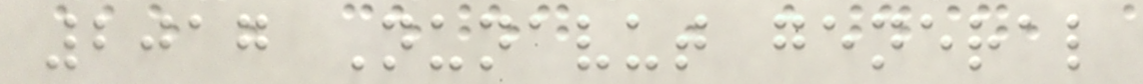2017 Nunavut general
